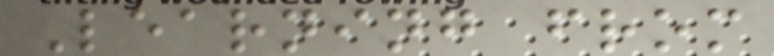Learning from
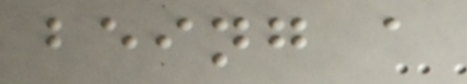being a
